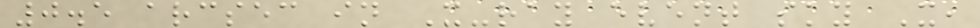0.5 arcsec in X-ray event sky X,
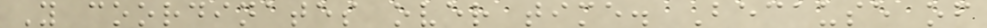Y coordinates over time. Because of
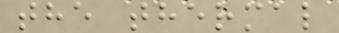the thermal
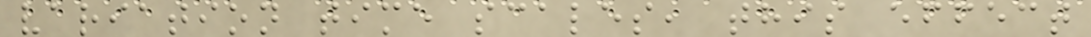variation time scales, this effect
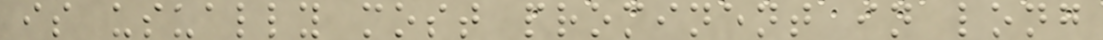is usually most prominent in long
